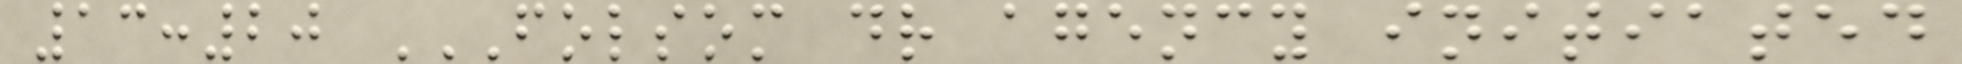13:20 FOLSOM DR AGENCY INITIATED
